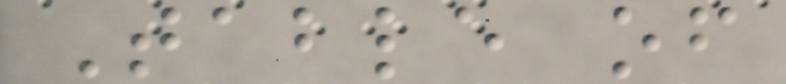Table of
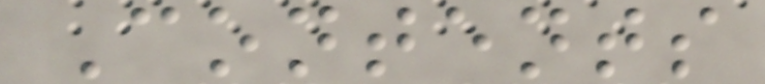Contents
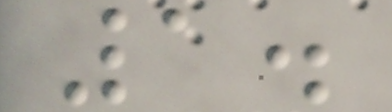1.
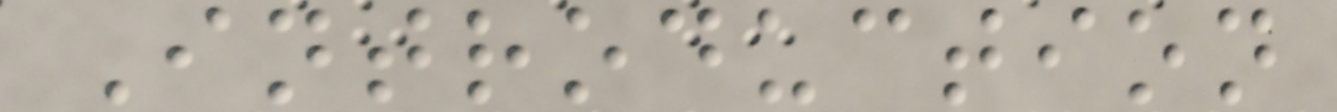Introduction
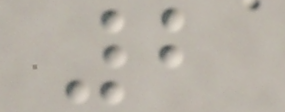2
